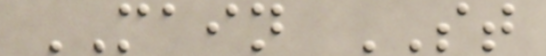MAIN ST
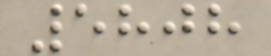5808
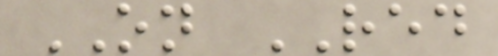ON RED
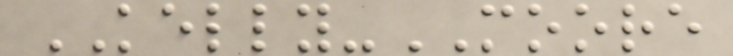KELLY-MOORE
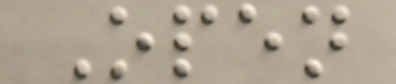Open
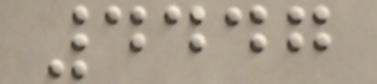4447
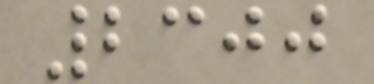2300
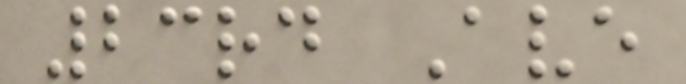23rd Ave
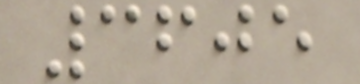3605
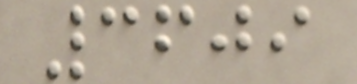3609
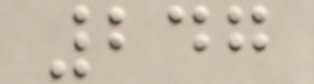247
